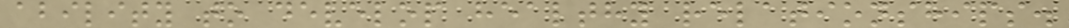ability to develop healthy relationships.
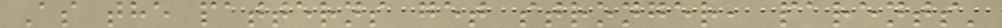As the patterns get stronger, parents'
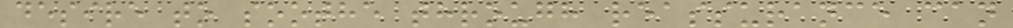desire to soothe through reassurance can
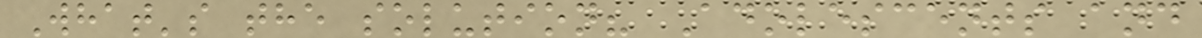What's the solution? Adolescents and
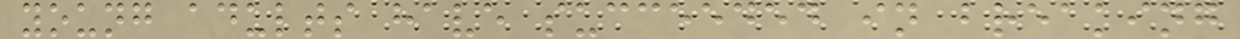young adults have succeeded in breaking
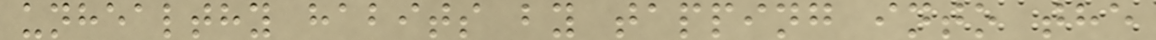unhealthy habits by tapping into the
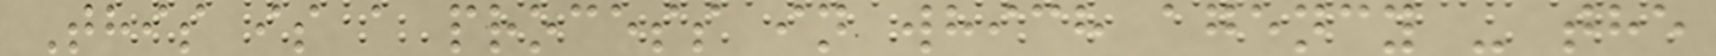This is a process in which agency - the
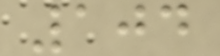104
